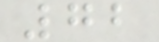72
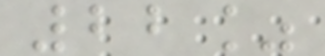22%
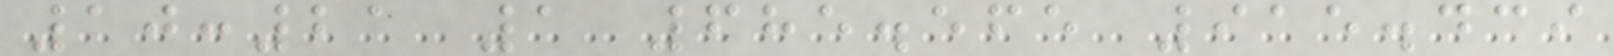10:21 1 685.565 915.439
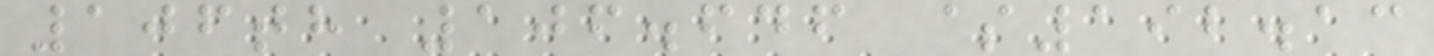106th 106.646 $192.13
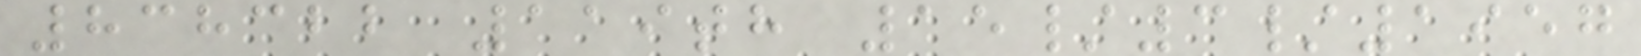838322 119th 15/3/1957
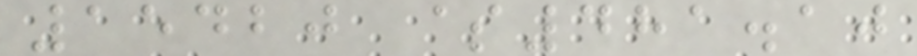15420 $481.10
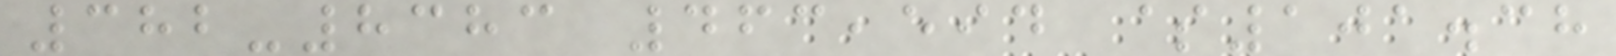382-8383 463,594 $101.38
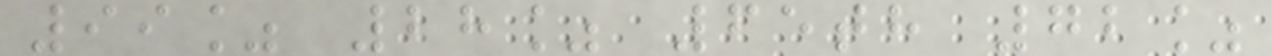99% 28% 65th 72%
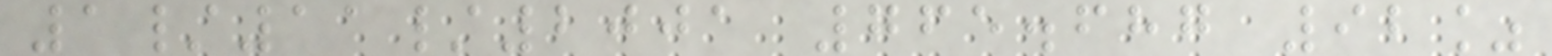1/11/2001 765.687 92%
